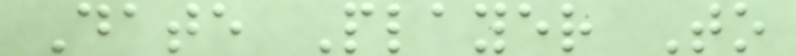Date Player To
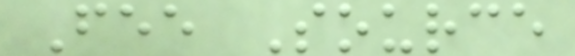Fee Source
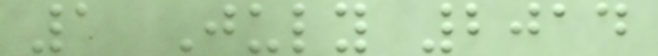1 July 2014
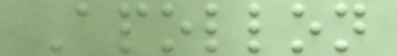Apollon
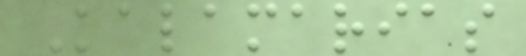Kalamarias
